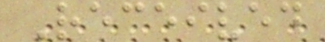Received
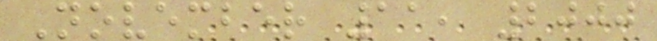November 11, 2000
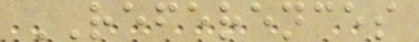REFERENCES
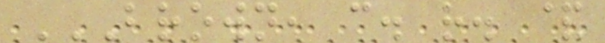BROWN, C. R. &
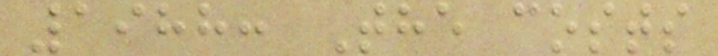1988: The costs
